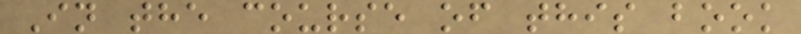In the course of this book
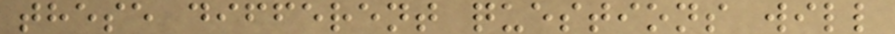these different questions will
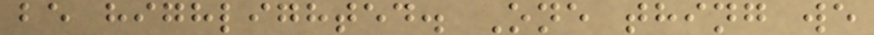be highlighted. One thing we
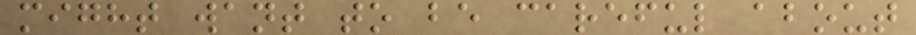might want to be careful about
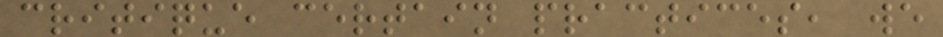critique certain practices, we
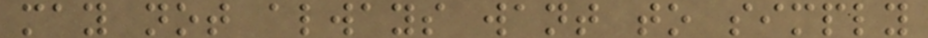may not always want to simply
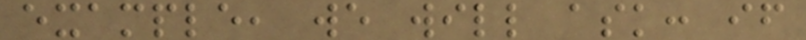example, we will ask: if
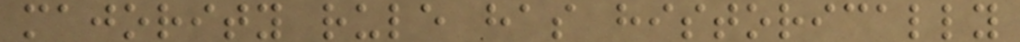majority rule has historically
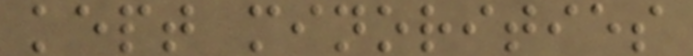kept minorities
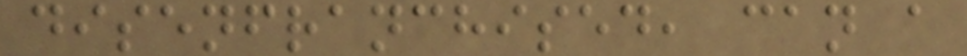disenfranchised, can a
